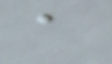a
